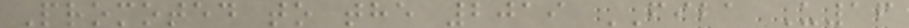Promoted to the 2019 FIBA U16
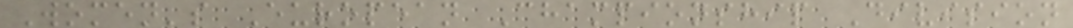Women's European Championship Division
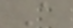A
